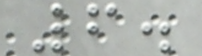6.
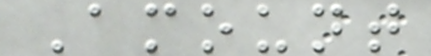Amount
